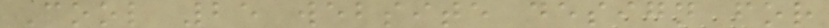Cool 25 website design for
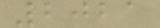2021
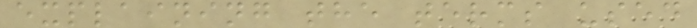explaining the terms used
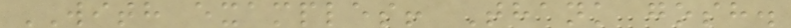WITH examples! Thank gosh.
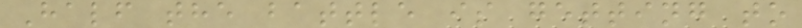Half the battle is getting to
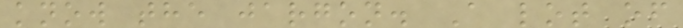know the jargon. A lot of
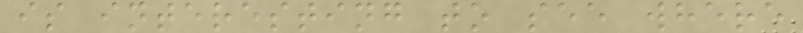is interesting to see where
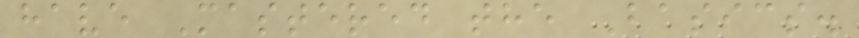have Mastered the Basics.
